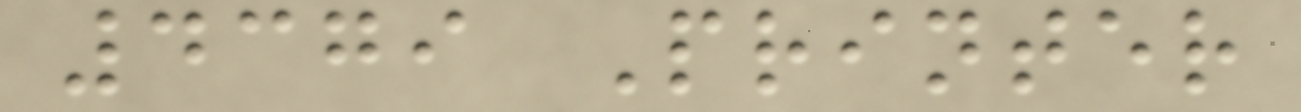4379 Printer
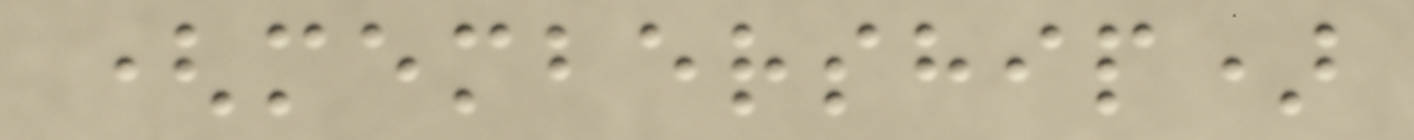(membership)
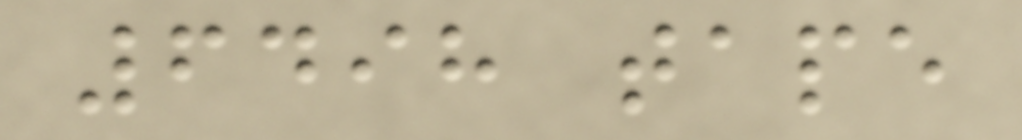6498 tape
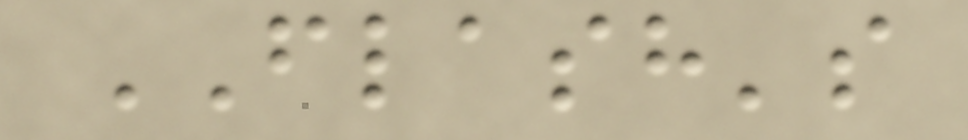FLASH's
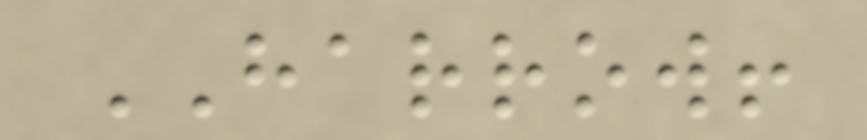HARROW!
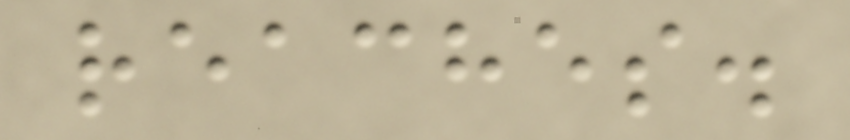reaches.
